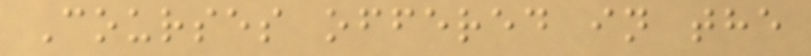Courses offered in the
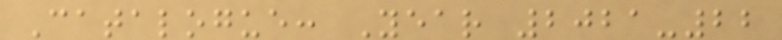Catalogue: Year 2021-22
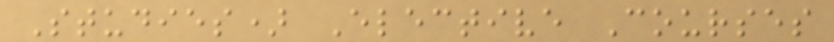Studies) Elective Courses
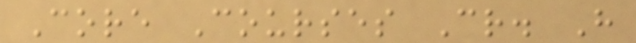Core Courses Cr. H
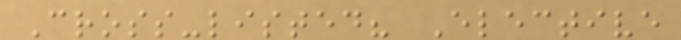Cross-listed? Elective
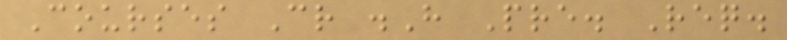Courses Cr .H Pre. Req.
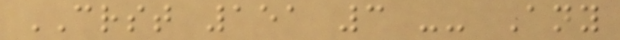CRST 151 3 -- Any
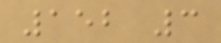152 3
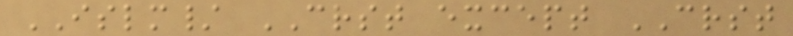ISLM/ CRST except CRST
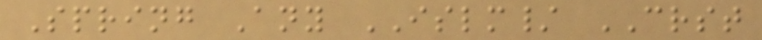Spring Any ISLM/ CRST
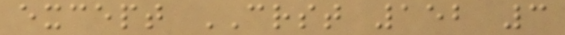except CRST 152 3
